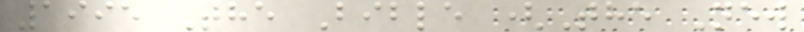1995 The Bible (The New
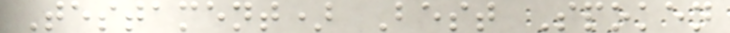Testament) Best Spoken
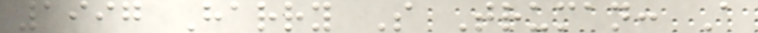1997 Harry S Truman: A
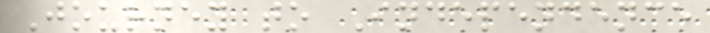Journey to Independence
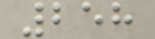258
